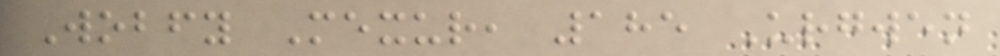Wobfy Mexur, 185 Urgwen
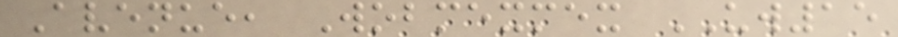Avenue, Wobmexmex UW15
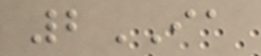2IA
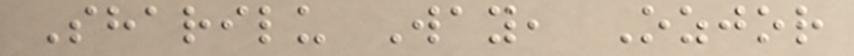Sharilu Way, Ozjor
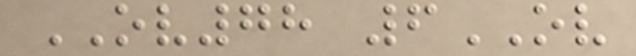OV78 6OV
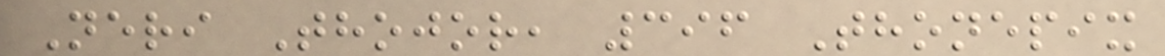Neri Thojor, 396 Thonepix
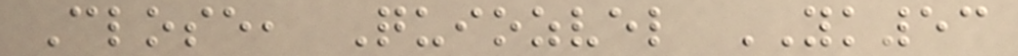Close, Quiozvel YK53
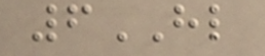6HL
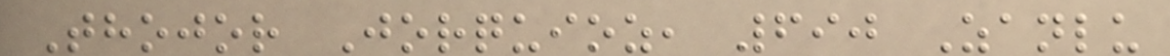Thojor Jorquioz, 690 Zanlu
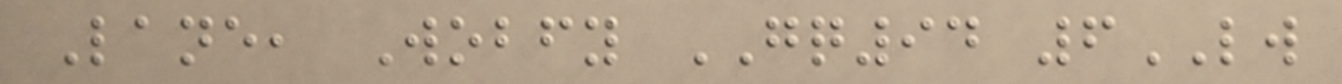Lane, Wobfy GQ94 6LW
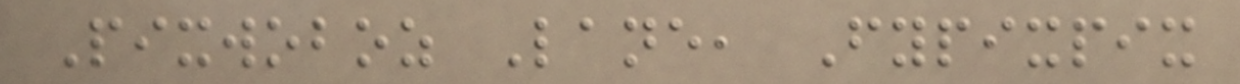Pixwoboz Lane, Fypixpix
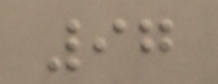97
